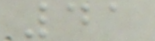41
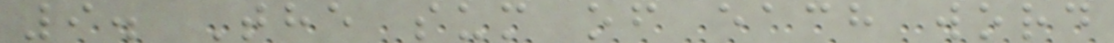9. The sum of each word
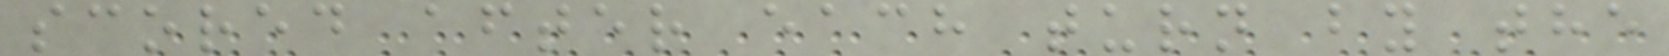scored after each turn by the
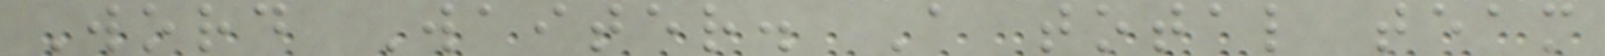Word Waiter. A total team
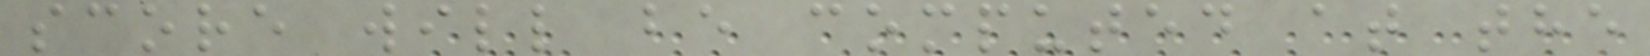score will be computed at the
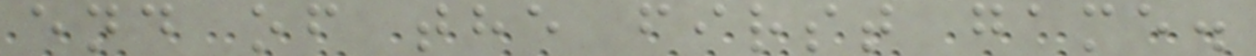end of the first game.
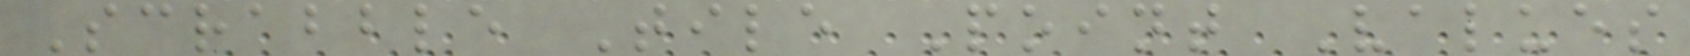Scrabble Tile Point Values
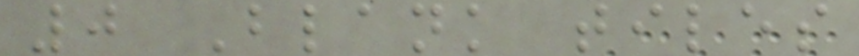0 Blank tiles
